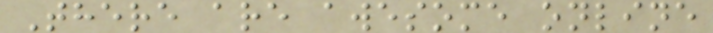There are awesome online
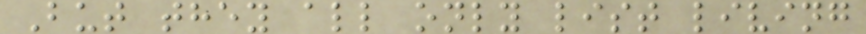But they all only list living
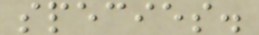species.
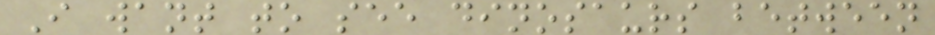I want to see dinosaurs between
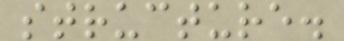structure.
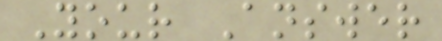Your Answer
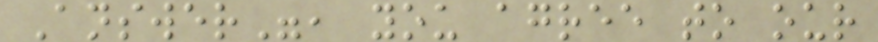Answer", you agree to our
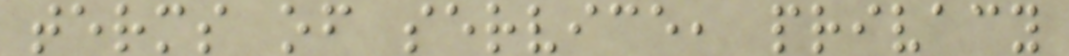terms of service, privacy
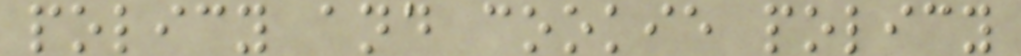policy and cookie policy
